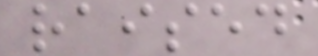raised
